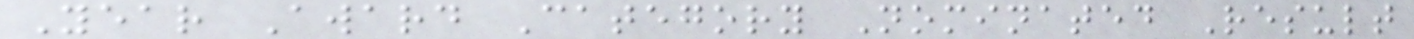Year Award Category Nominated Result
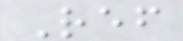Ref
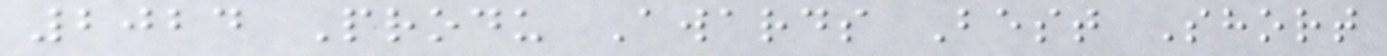2024 Produ Awards Best Short
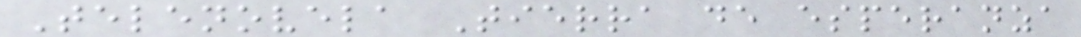Telenovela Tierra de esperanza
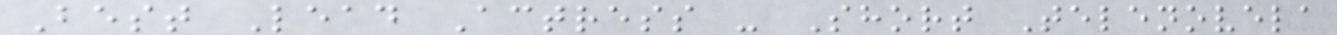Best Lead Actress - Short Telenovela
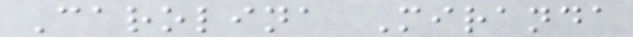Carolina Miranda
